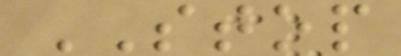STOP
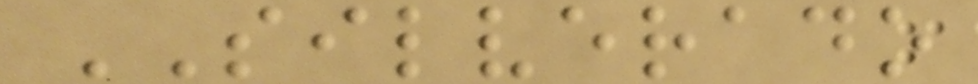SILVERADO
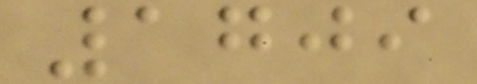1709
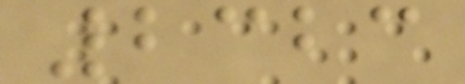2323
